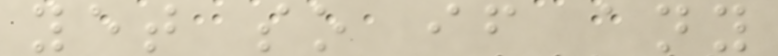yet so if any
